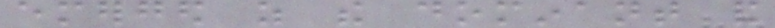emerged as the dominant and
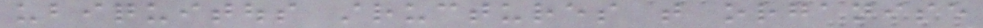ubiquitous structures that organise
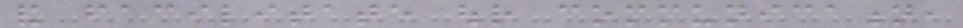and facilitate our communication,
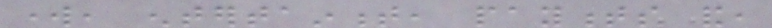work, entertainment, payments and,
